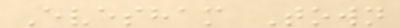Evesham Town
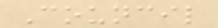Council
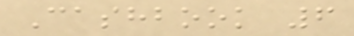Cashbook 6
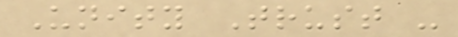Unity Trust -
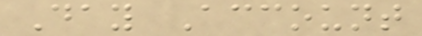Day Account
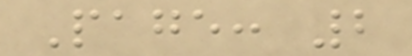Page: 2
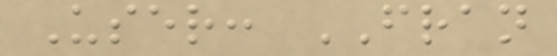User: FRAN
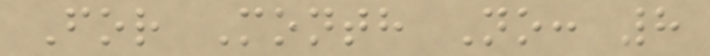For Month No: 8
